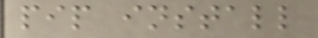pip install
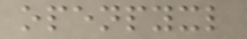openpyxl
